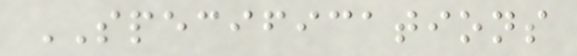SPECIFICATIONS
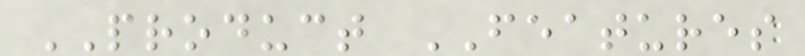PRODUCT FEATURES
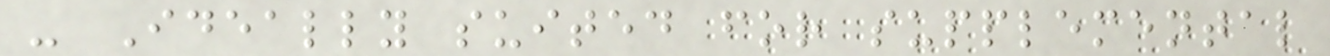- Ideally suited for supplemental
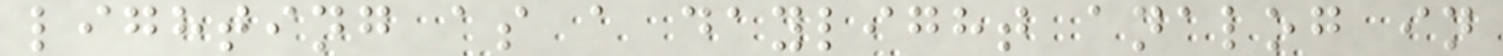lighting as a daylight analog in
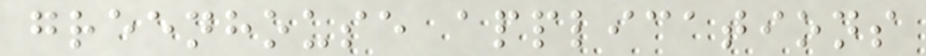greenhouse applications
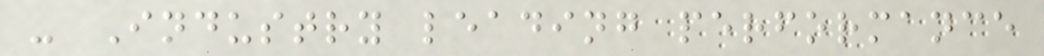- Industry leading performance
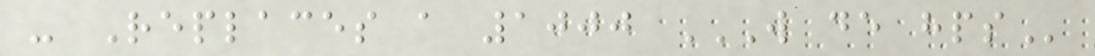- Replaces a 1000 W DE HPS
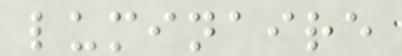luminaire
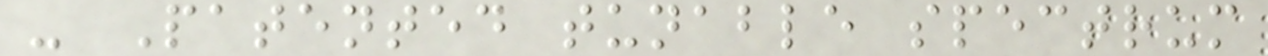- Patented tunable spectrum
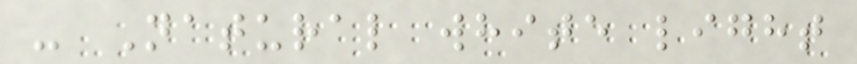- Natural white light
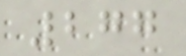277
